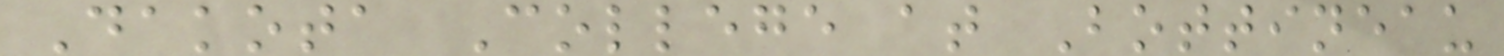Dakota College at Bottineau
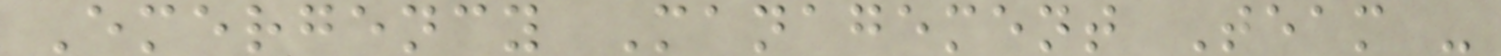Emergency Management Team -
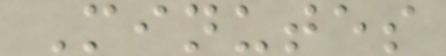Minutes
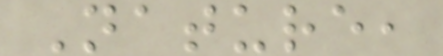Nature,
